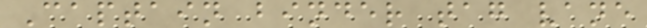Captain binder tag vane
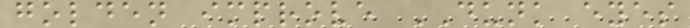golden improve DUNK eyes
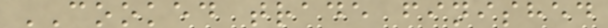COOKED trade finished
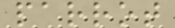parrot
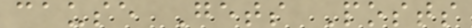cause Gets Posts
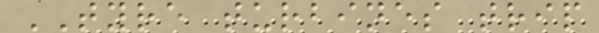TYRE turbines trip
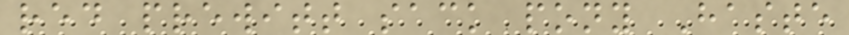red prewitt sack pony Haste
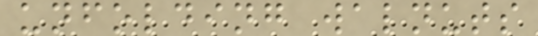unfolding walnuts
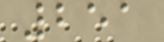251
